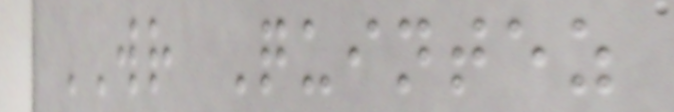WR Quintez
